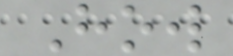How
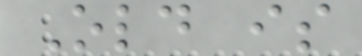Old is
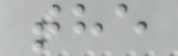the
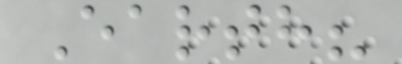Earth?
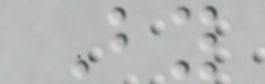By
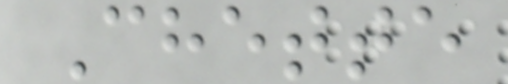Chette
